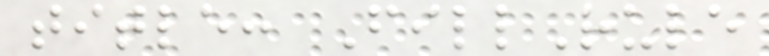title: FillRule
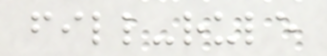fill-rule
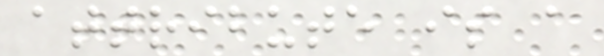attribute is a
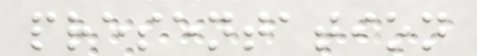presentation
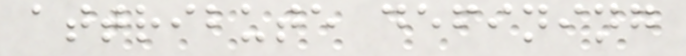attribute defining
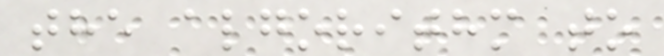the algorithm to
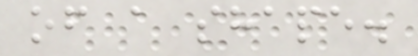of a shape.
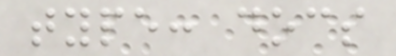type: docs
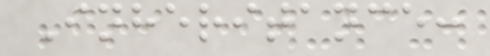Inheritance:
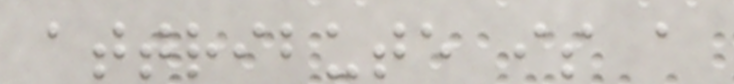attribute is a
